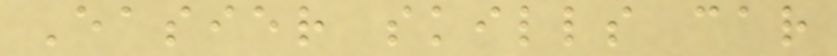Easier skills car
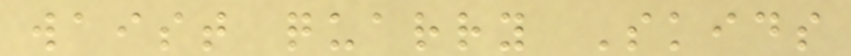waist quarry Skids
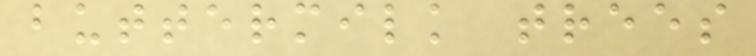buttermilk trees
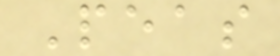Peas
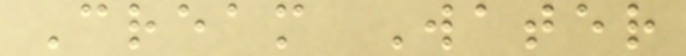Cream Water
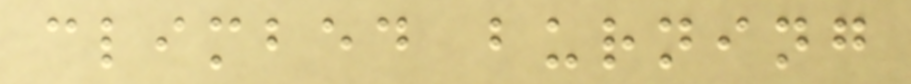climbed burning
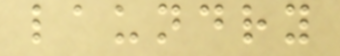laundry
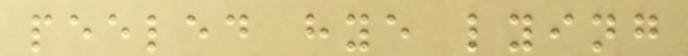peeled hye lying
